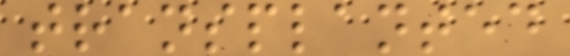transplanted
